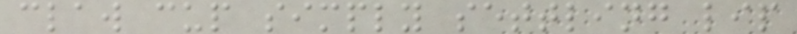claw cup simply settling lip
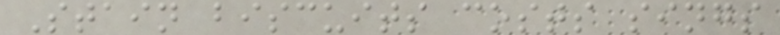Stain biscuits costs sings
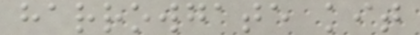harrowgate kit
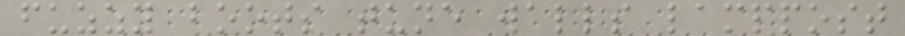fuzzy boots tune walls lamppost
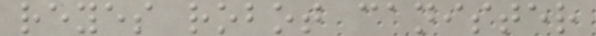reyes robot canister
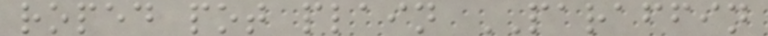roped pot plain PARAFFIN
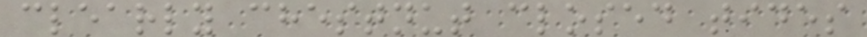clearly chestnut closed tides
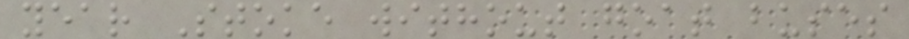year Stoke without goat buses
